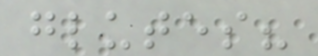glutes?
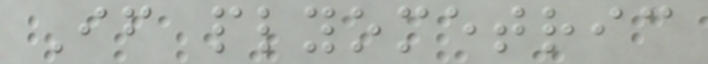If plyometric
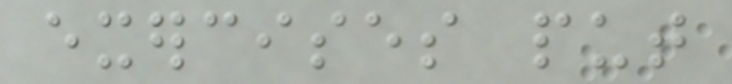exercises put
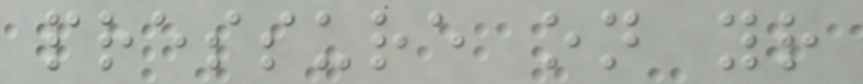pressure on your
